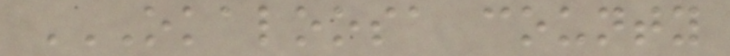OKALOOSA COUNTY
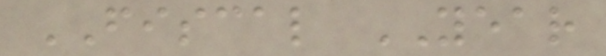FISCAL YEAR
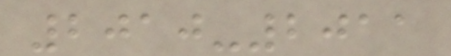2010-2011
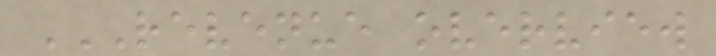REVENUE OVERVIEW
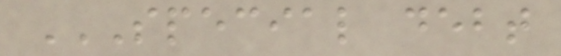SPECIAL DEBT
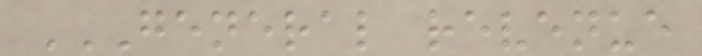GENERAL REVENUE
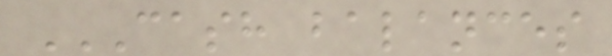CASH BALANCES
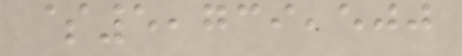$5,739,500
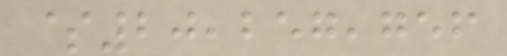$20,257,756
